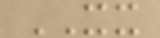XX
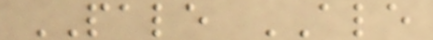PALE ALE
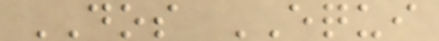DOS EQUI
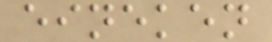eineken
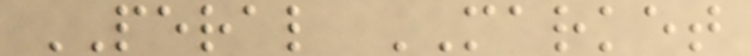PERAL MARKET
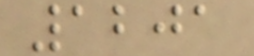1201
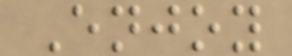Enjoy
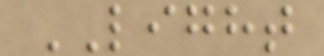LIGHT
